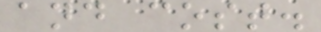and cost.
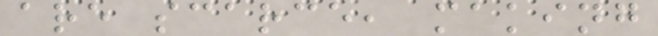are scarce, making
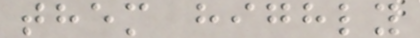them highly
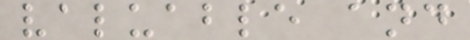valuable and
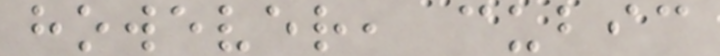however, cubic
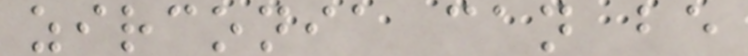zirconia can be
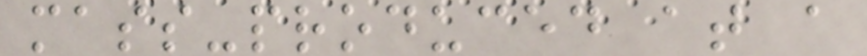mass-produced at a
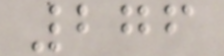276
